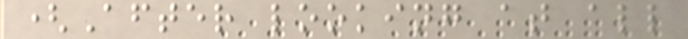(After looking at all
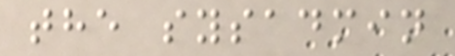the sysadmin
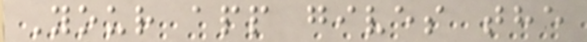Your app gives the
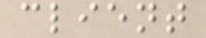client
